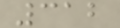312
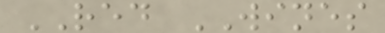RED WINES
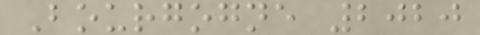Bourgogne 2020
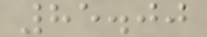85.00
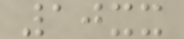10xx
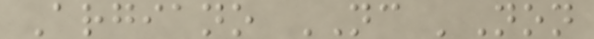Argiano NC 'Non
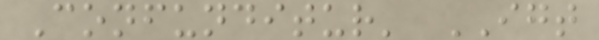Confunditur' IGT
